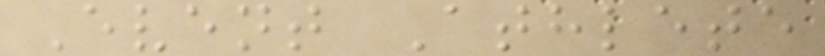Event Athlete
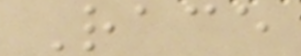Race
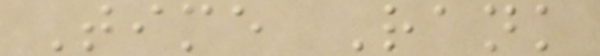Time Rank
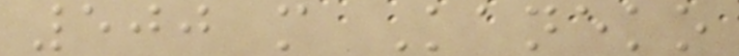500 m Kaneko
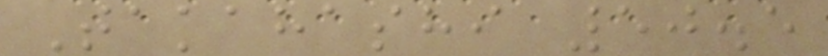Takahashi 50.5
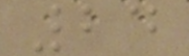24
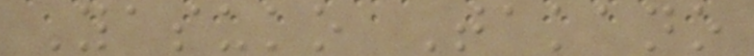Yasuko Takano
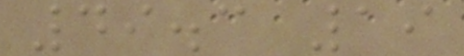49.3 19
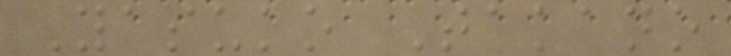Yasuko Takano
